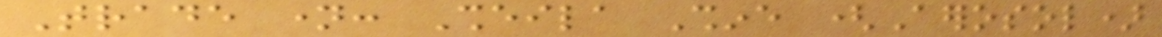Trade name: Sheila Shine (Aerosol)
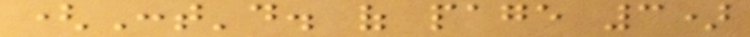(Cont'd. of page 3)
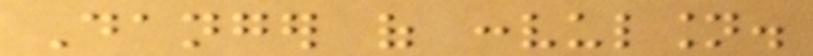Danger of convulsion.
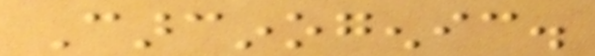Carcinogenic.
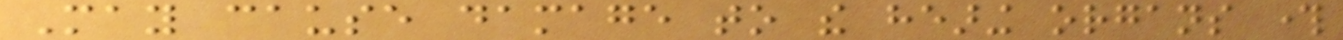May cause damage to the hearing organs through
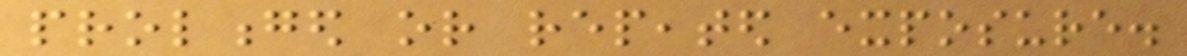prolonged or repeated exposure.
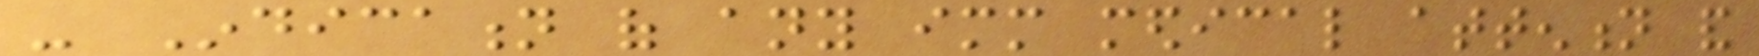- Indication of any immediate medical attention and
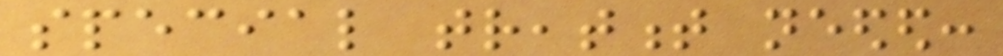special treatment needed:
